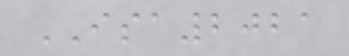ISA2021
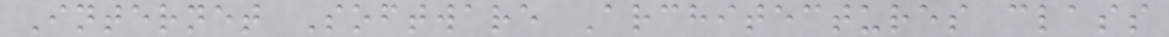Internet Software Architectures class
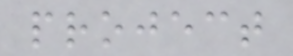project
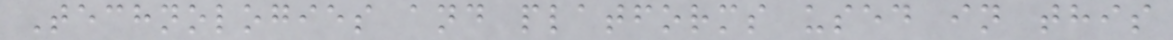Technologies and platforms used in this
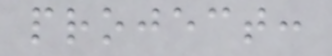project:
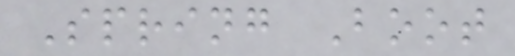Spring Boot
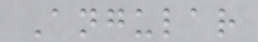Angular
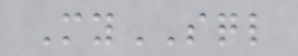MySQL
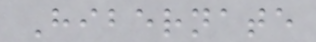Hibernate
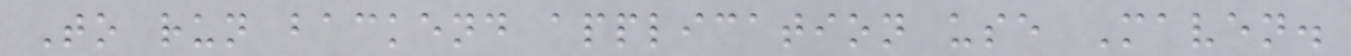To run backend application use Maven.
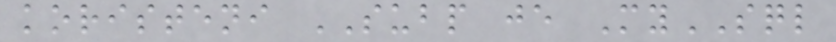koristeni SUBP je MySQL
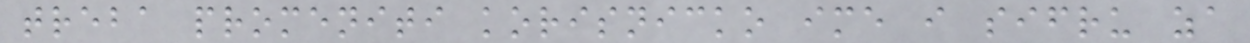treba promeniti korisnicko ime i sifru za
